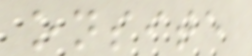onsite
